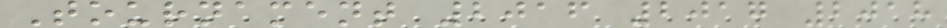Tournament 2016 2017 2018
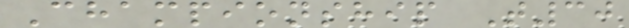Championship T30
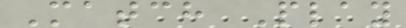Match Play
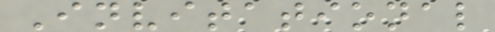Invitational
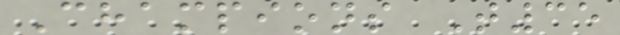Champions T35
